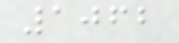1062
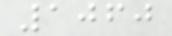1060
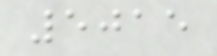5015
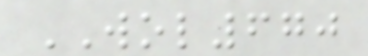WOL670
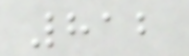812
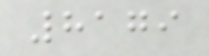8179
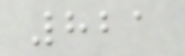821
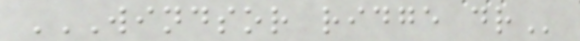WINDSOR RIDGE DR
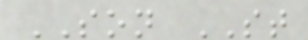SON ST
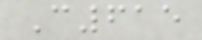C615
